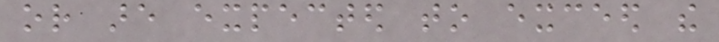or are expected to exceed the
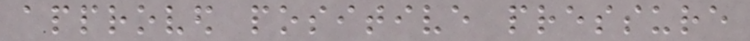approved positive pressure
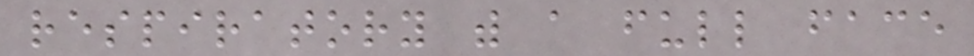respiratory with a full face
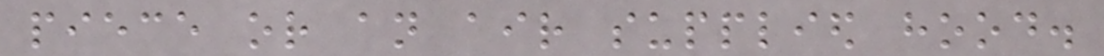piece or an air supplied hood.
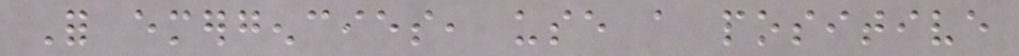For emergencies, use a positive
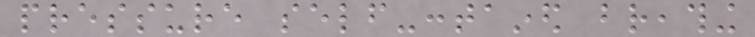pressure self-contained breathing
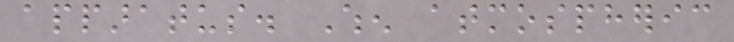apparatus. When atmospheric
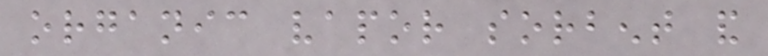organic vapor sorbent and
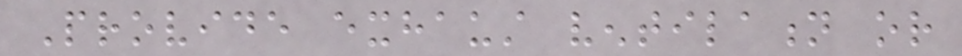Provide exhaust ventilation or
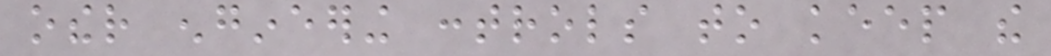other engineering controls to keep the
